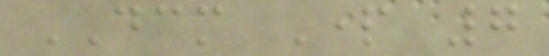DCM Part 7
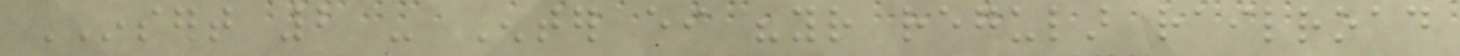INSERT 2 - Enter either "your regular railroad
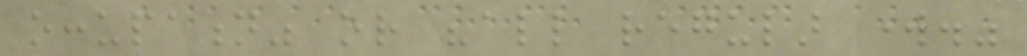occupation" or "all regular work."
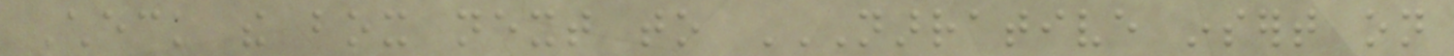Check the box next to NARRATIVE INSERT ON
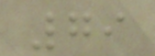79
